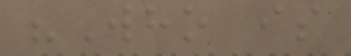"Who is
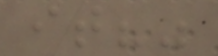it?"
